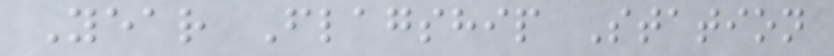Year Flagship Station
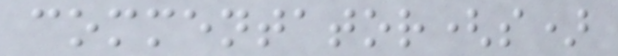commentator(s)
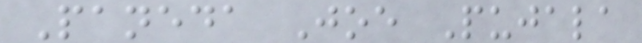Paneda Joe Pujala
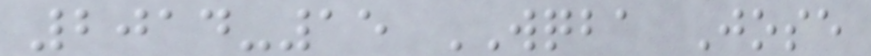2014-15 WQBA Jose
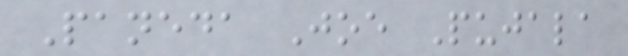Paneda Joe Pujala
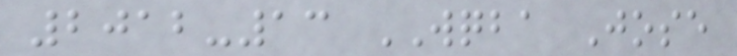2012-13 WQBA Jose
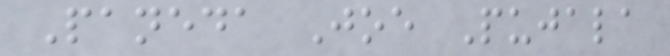Paneda Joe Pujala
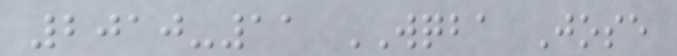2010-11 WQBA Jose
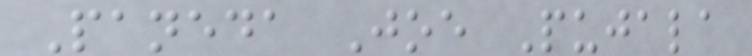Paneda Joe Pujala
